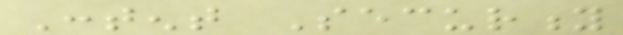Content Security
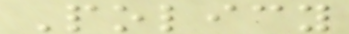Policy
